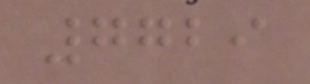7729
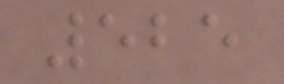525
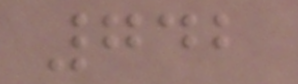742
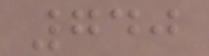740
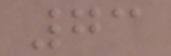73
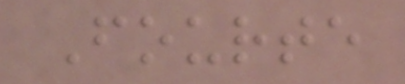Fourte
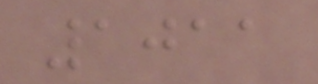1011
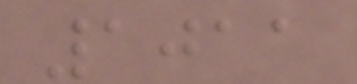1011
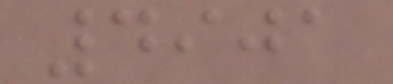4901
